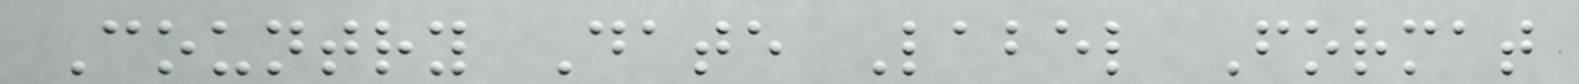Country Date Label Format
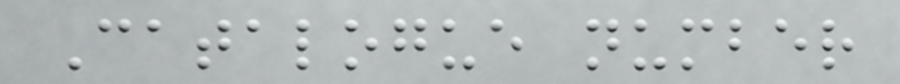Catalogue number
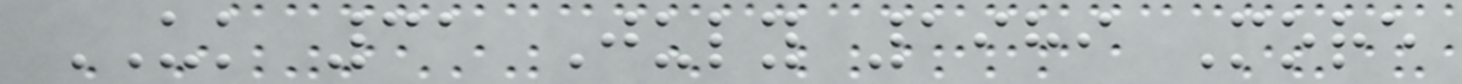UK 31 July 1989 More
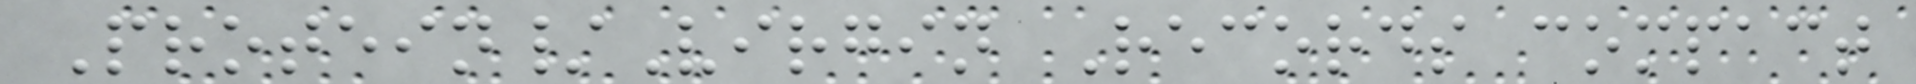Protein/Virgin Records compact
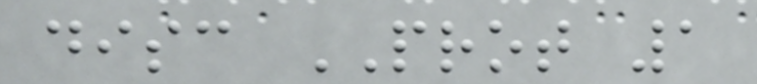disc PROT 1
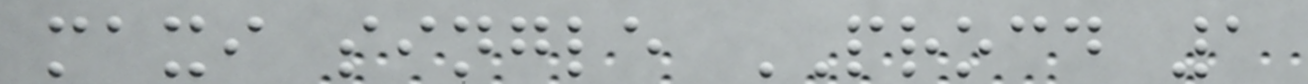maxi single PROCD 1
